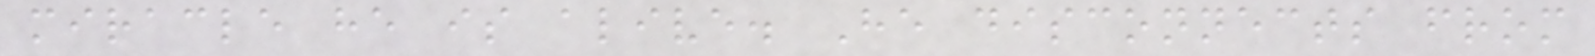miracle he is alive. He disconnects from
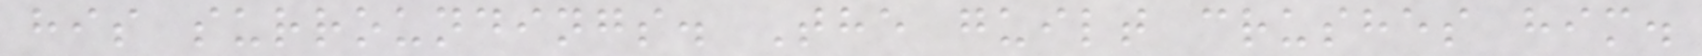his surroundings. The guilt crushes him.
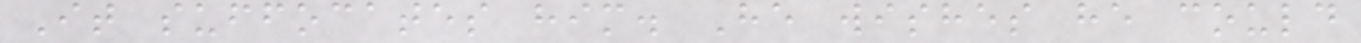It suffocates him. He wishes he could
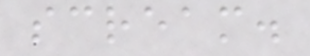scream.
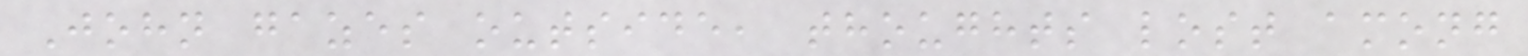John gazes outside, thoughts lost among
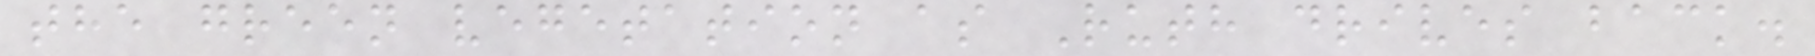the green vegetation as Ruth drives back.
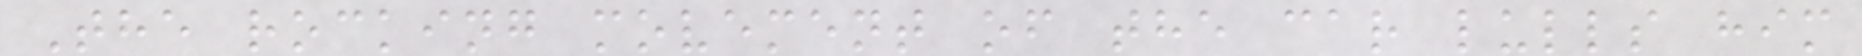The rocking movement of the car lulls him
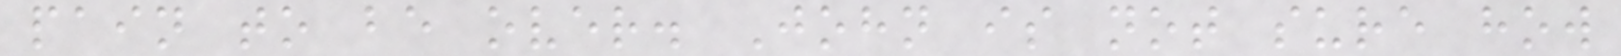pain to be over. John is not sure how
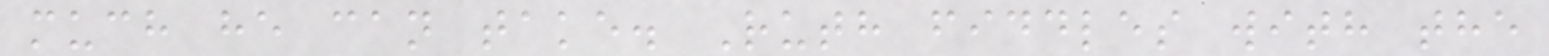much he can take. Ruth fiddles with the
